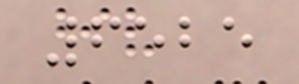6525
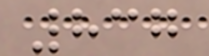837
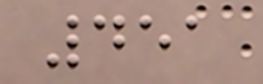451
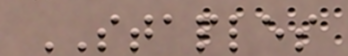STAPLES
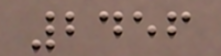2456
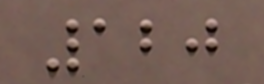120
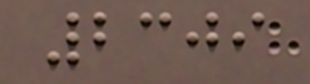2309
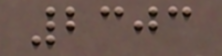2303
